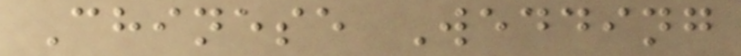Chinese Wedding
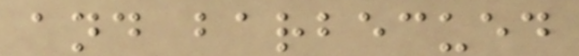and barbecued
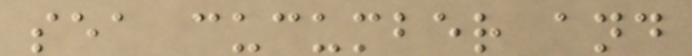sea cucumber and
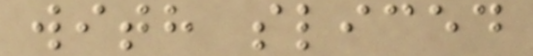with sliced
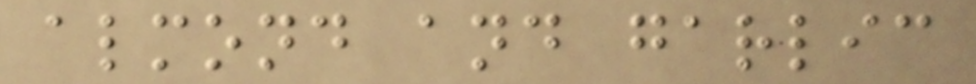almond and garlic
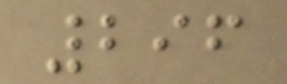296
